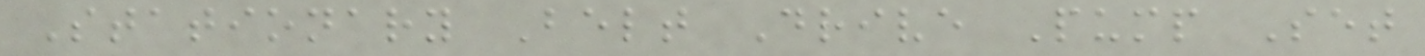Stationary Belt Drive Pump Set
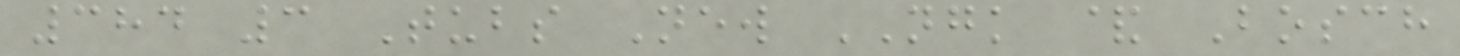384 3 Tubs New NGK & Bosch
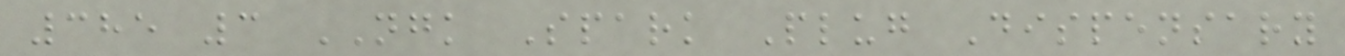385 3 NGK Spark Plug Dispensary
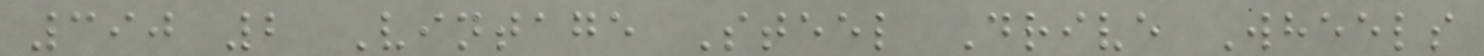390 2 Vintage Steel Drive Wheels
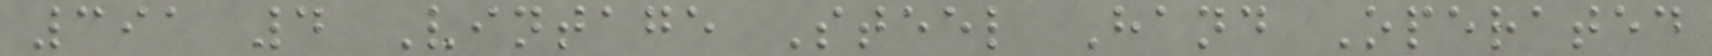391 4 Vintage Steel Hand Operated
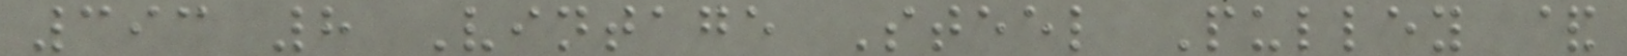393 8 Vintage Steel Pulley &
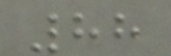88
